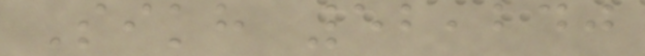Sikh 52,240
